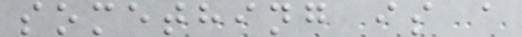something is a
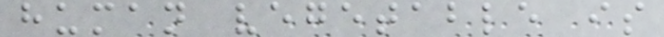human vegetable is
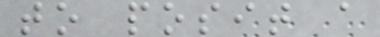to posit a
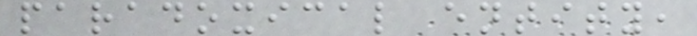paradoxical entity,
